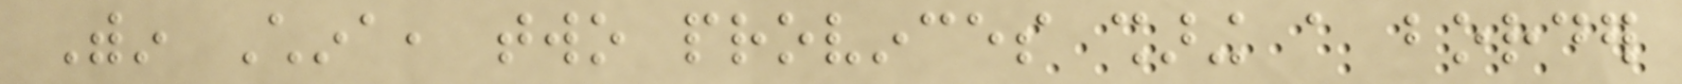Within China, two provinces sharing a border
